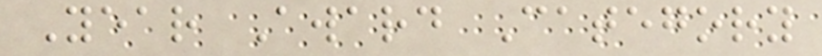Year Award Category
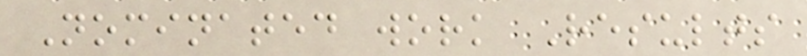Nominated work Results
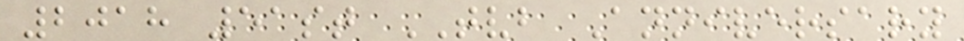2018 51st TVB Anniversary
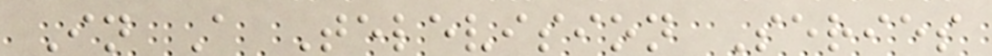In A Television Series
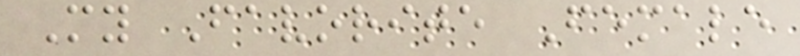My Favorite Female
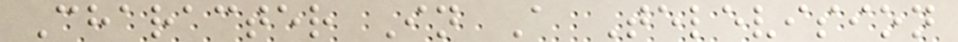Character In A Television
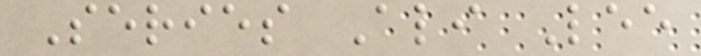Series Ali Lee
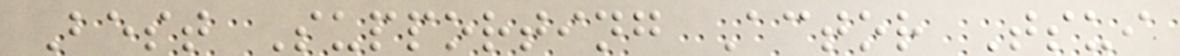Best Supporting Actor Tsui
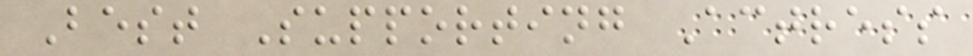Best Supporting Actress
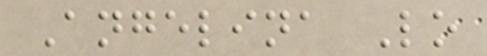Angelina Lo
